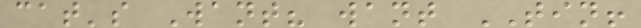cat's Want? want TIN!
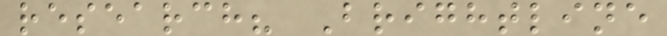research? Brightline
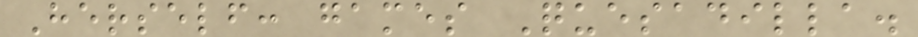Herself: games Quesadilla.
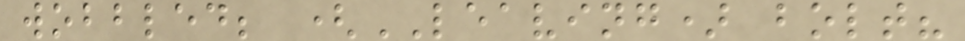wobbled; (LEAVING) bolt?
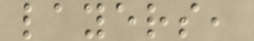layers,
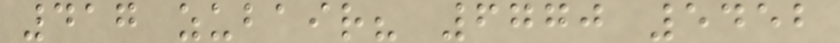417 zubair? 6770 5452
